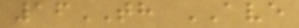16TH AVE
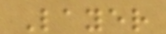Layer
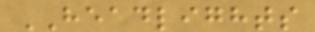HEADLIGHTS
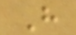H
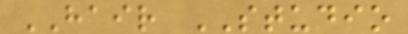HAIR STUDIO
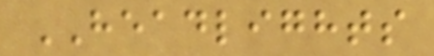HEADLIGHTS
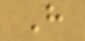H
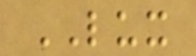LUX
